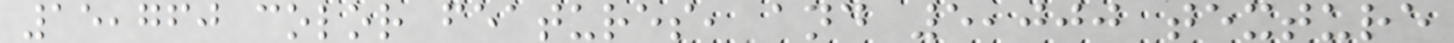15,760 color features, and 5,000 texture
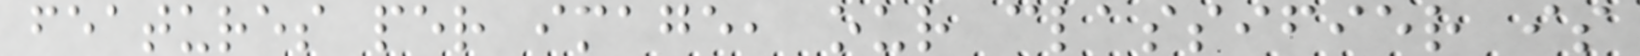features per image, our classifier is
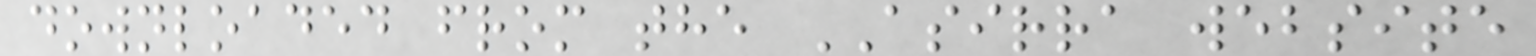downloaded from the ASIRRA website
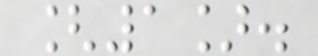[1].
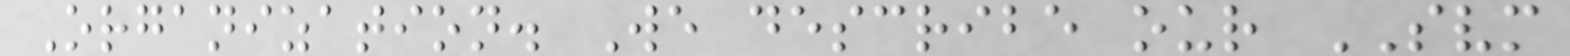Organization. We describe our SVM
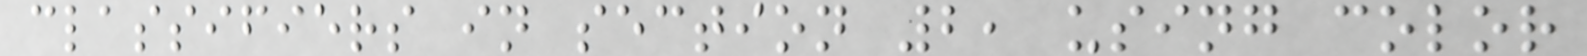classifiers in section 2, using color
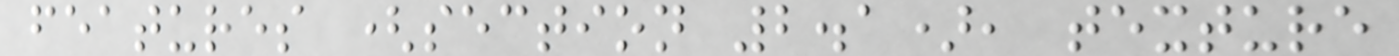features (section 2.1), texture
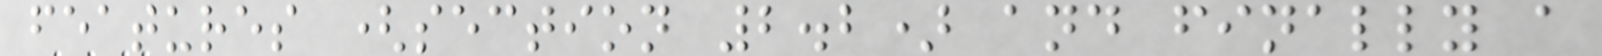features (section 2.2) and finally a
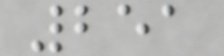251
